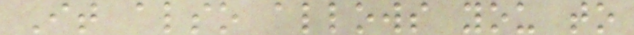It also allows you to
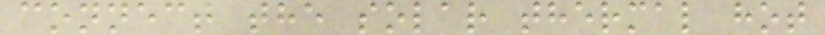connect the solar thermal hot
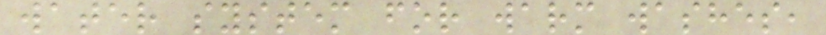water system for warm washes,
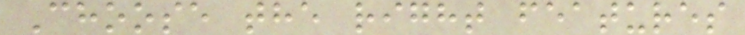Choose the right features
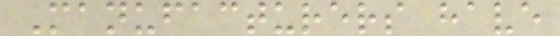Manufacturers have
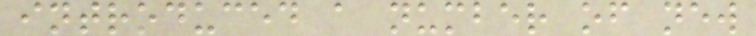introduced a number of new
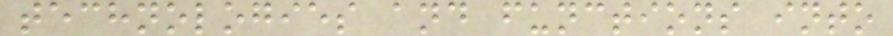technologies and functions into
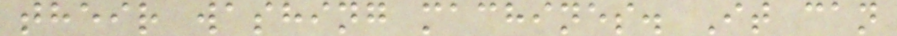their washing machines. It can
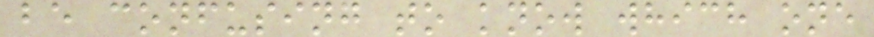be confusing to know which one
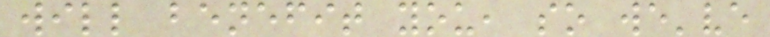will benefit you, so we've
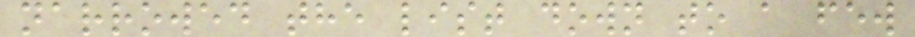narrowed the list down to a few
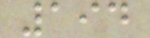194
